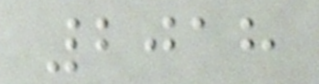2018
